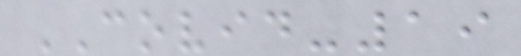COVID-19
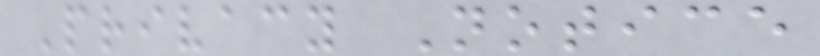Privacy Notice
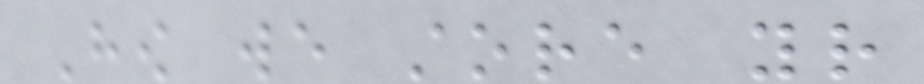How we store your
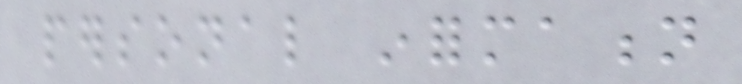personal information
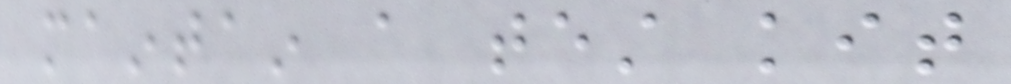maintain a test kit
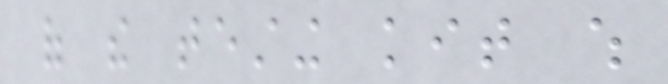of the testing kit which
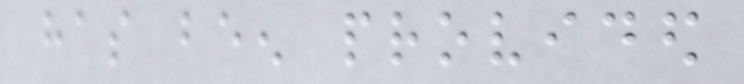has been provided
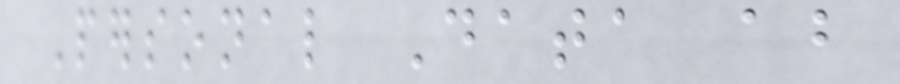Personal Data about
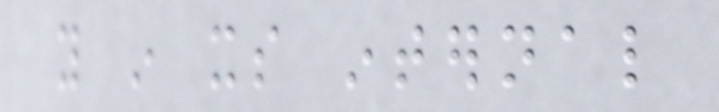you in its internal
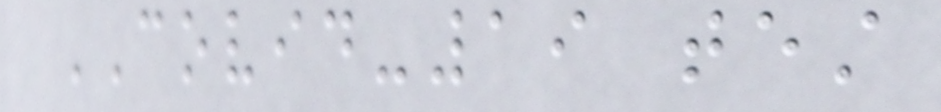COVID-19 test
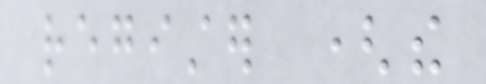register (the
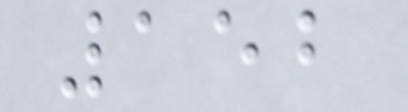152
